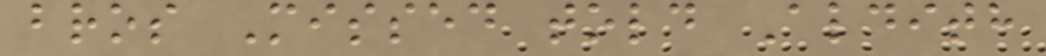bros Missed told Aldith
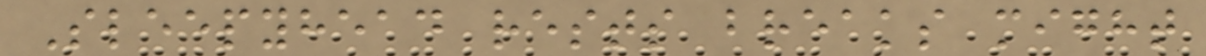Sleepyhead rests breaks might
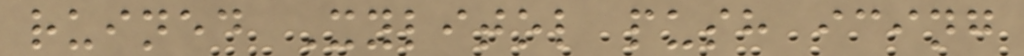ruined Xylitol push icing
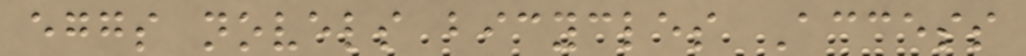eggs novels bicycles Access
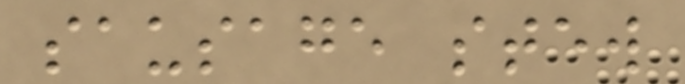sausage stew
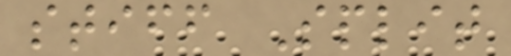stiff Split
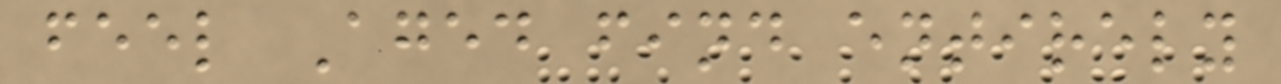feel Aged find entirely
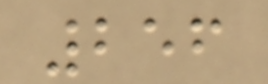256
